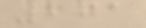271
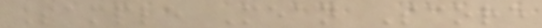Sample Mean Score
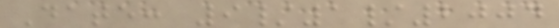Date: 9/1/2004
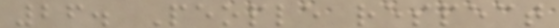26. People respect
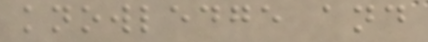knowledge and
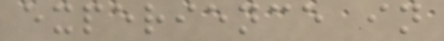experience in
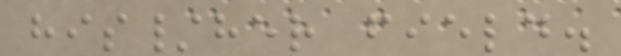his/her field.
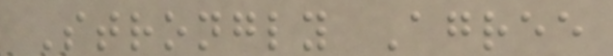Strongly Agree
